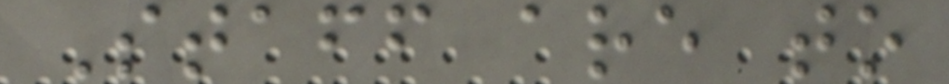Staff are to
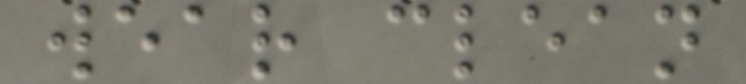wear clean
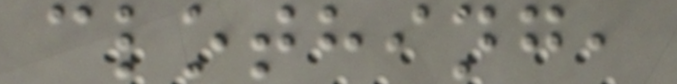clothing,
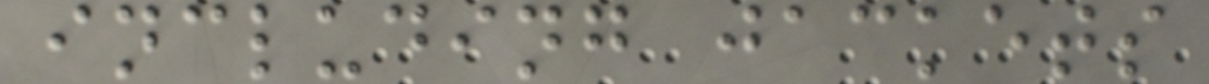including jackets
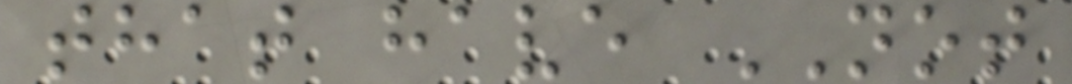that have NOT
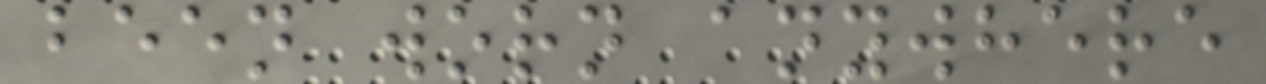been worn anywhere
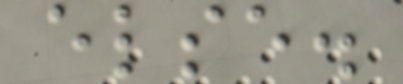else.
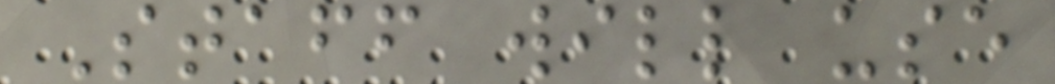Staff will use
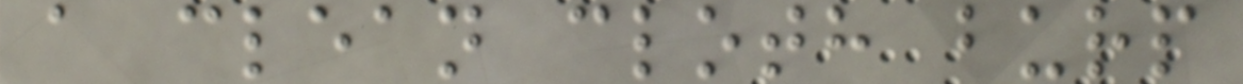a clean cloth burp
